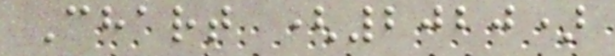Chart (2020)
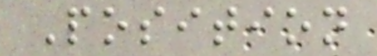Position
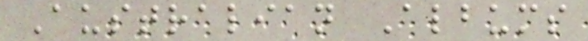Australian Albums
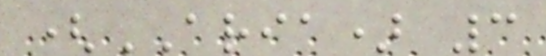(ARIA) 3
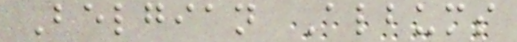Belgian Albums
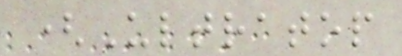(Ultratop
